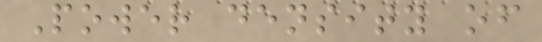Power density of
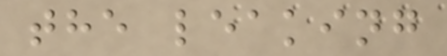the leaking
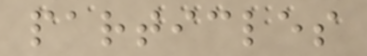particles
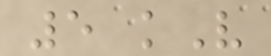5 kV
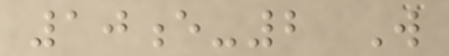10e-2 W
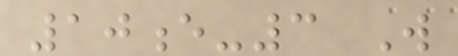10e-3 W
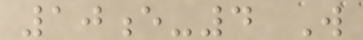10e-4 W
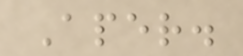Aper.
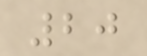20
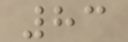83
